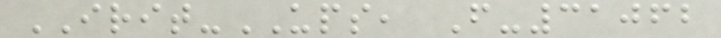IRIT-UPS, F-31062
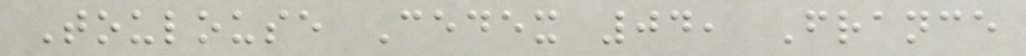Toulouse Cedex 04, France
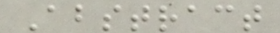Abstract
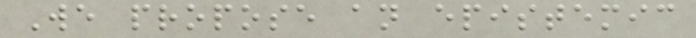We propose an epistemic
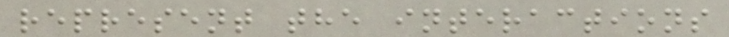represent the interactions
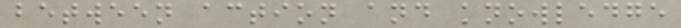between action and knowledge
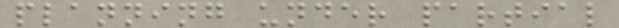planning under partial
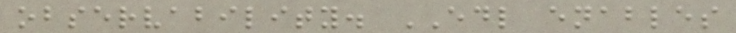observability. EDL enables
